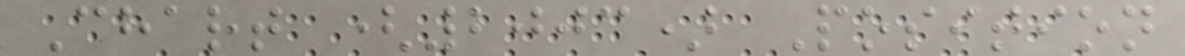Chart (2003) Position
